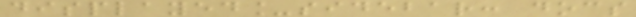displayed_sidebar: docs
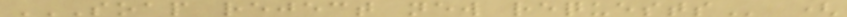SOAP REJECT NEW REQUESTS (
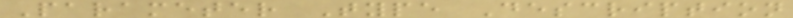Parameter Type Description
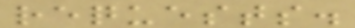requests.
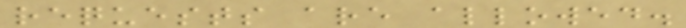requests are allowed.
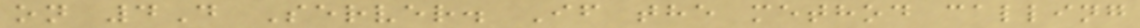on 4D Server. If the method calling
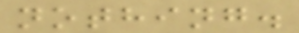nothing.
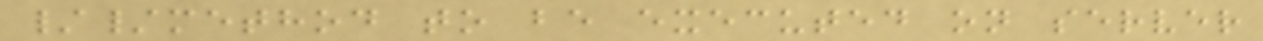//method to be executed on server
